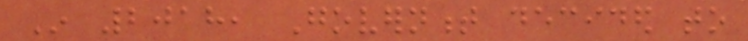In 2018, Government decided to
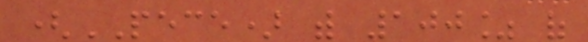(PECE) with 100% of
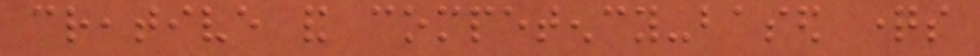creative and competency-based questions
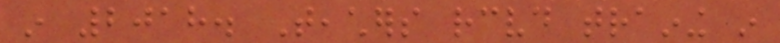in 2018. Teachers received training in
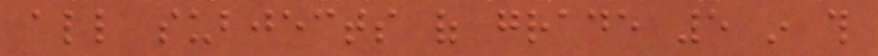all subjects of grade 5 in this
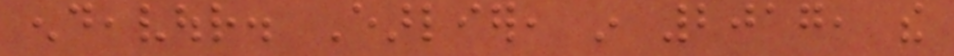endeavour. Earlier, in 2017, the
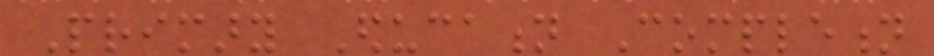Primary Education Completion
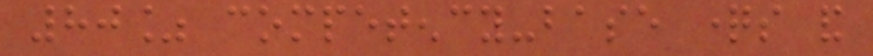80% competency-base questions and
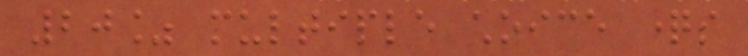20% multiple choice questions
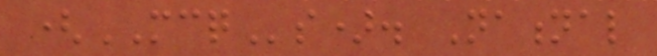(MCQs). National
